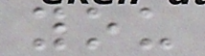you
